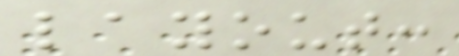layout:
